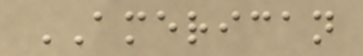AMERICAN
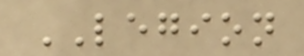LEGION
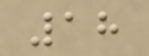18
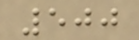500
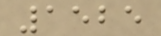1525
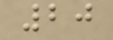20
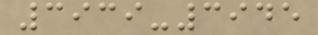3939-3945
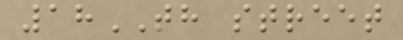18TH street
